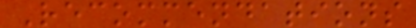Recommendations
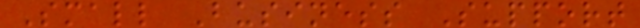Small Business Support
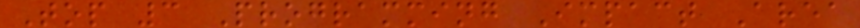Top 3 Programming Impact Area
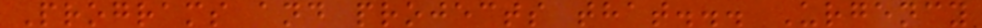Programs and projects that... Urgency
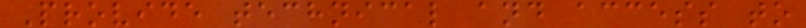Provide technical and access to
